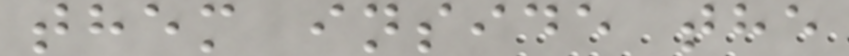them inside the
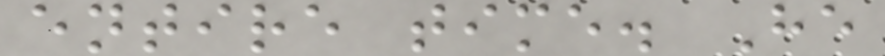entire time. He
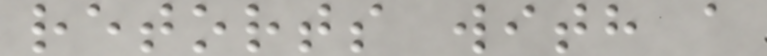retorts with a
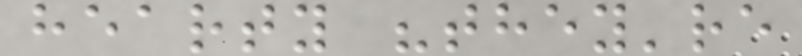hearty "they're
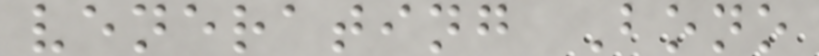venerating Bono
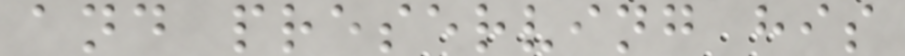and preserving his
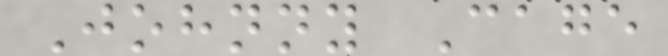Johnny Cage
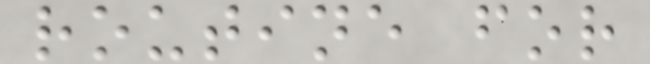routine for
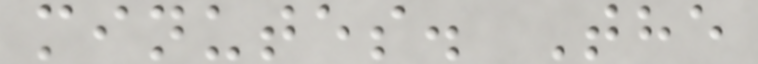minutes. The
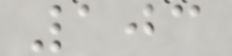103
